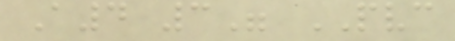A4 3" PVC
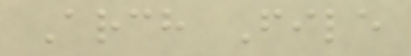Arch File
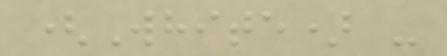(White) -
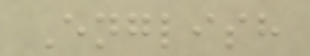English
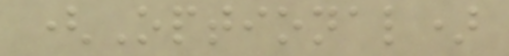(Optional)
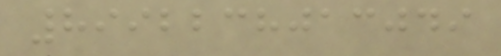8992238013049
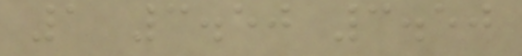1 3.50 3.50
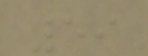59
